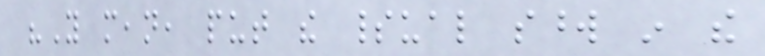"You mean, put the spiritual sword in the
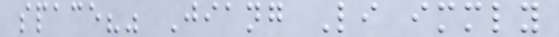space?" Jiang Li immediately
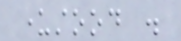understood .
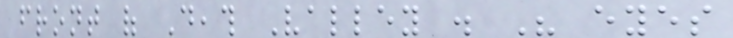front of Death Valley . His eyes
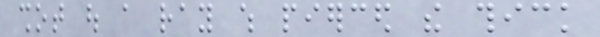shot out a ray which pierced the thick
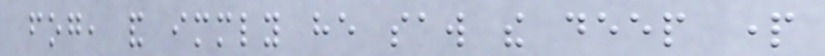fog, and immediately he saw the deep part
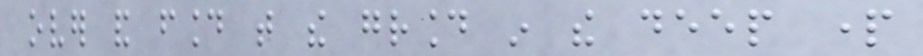over and found that the ground in the deep part
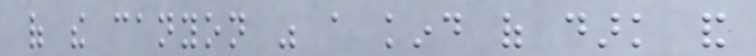of the canyon was a kind of dark and
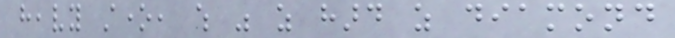heavy stone, which was as hard as diamond
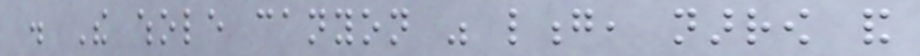. The whole canyon was long, narrow and
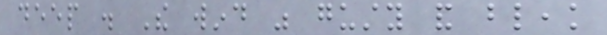deep . The wind was gusty and bleak
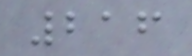216
